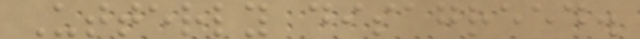Utterly disagreed.
